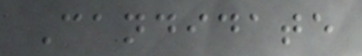Candidate
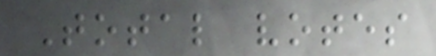Total votes
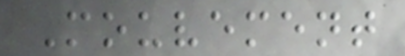Mouvement
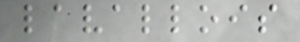lavallois
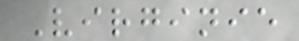Virginie
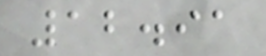12.91
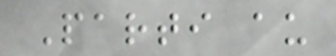Parti au
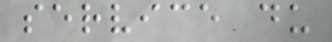service du
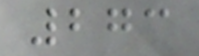273
